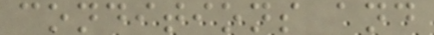conditions and
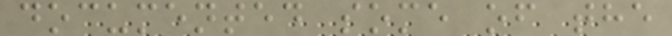documented some of the
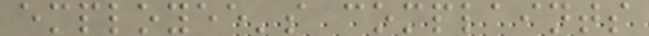employee's complaints
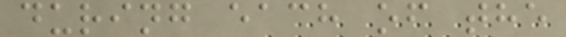during each of the
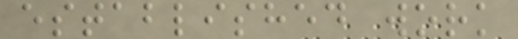established work
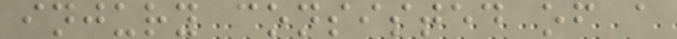injury consisted of a
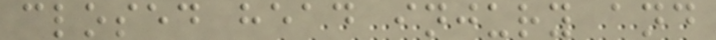closed head injury and
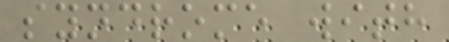syndrome with
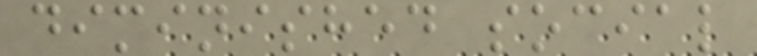diminished social
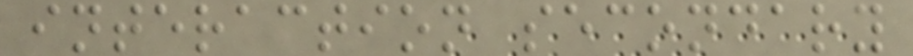interaction secondary
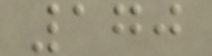170
